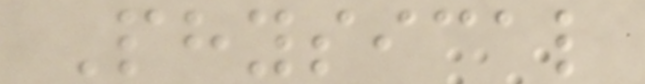Physical
